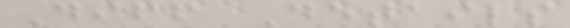Diff Details
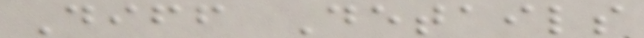Diff Details
